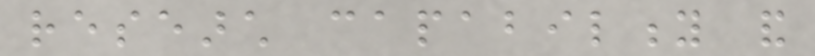research capability and
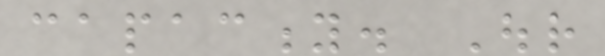capacity. Our
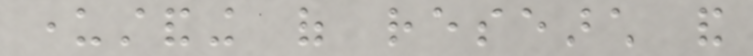understanding of research and
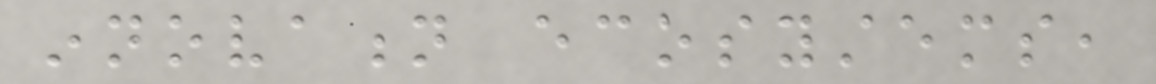innovation ecosystems,
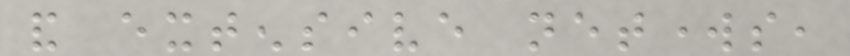and extensive networks,
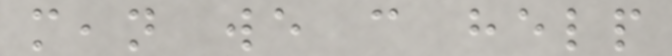mean we can help
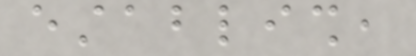establish,
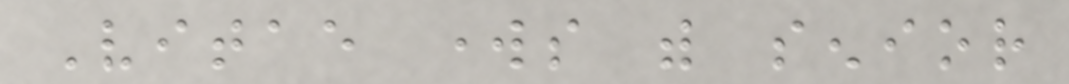Vitae works with senior
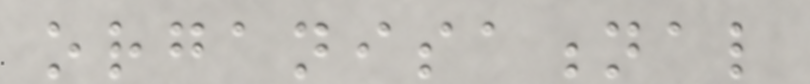organisational
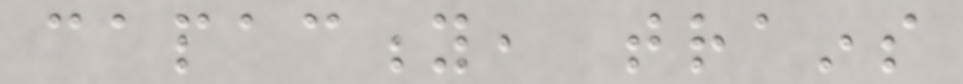capacity, trains
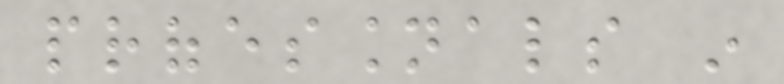professionals in
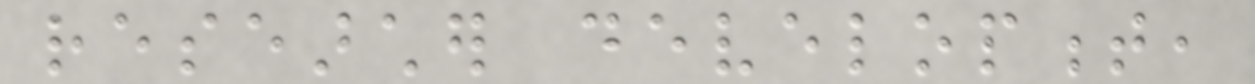researcher development,
